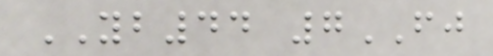YB44 7FJ
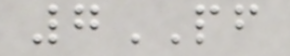7PF
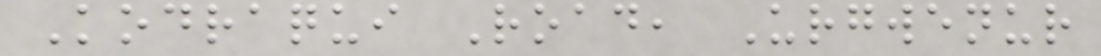Kodraqui Road, Urgwenur
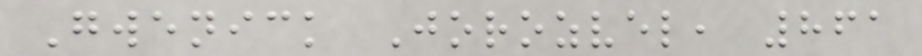Gwenick Jorozvel, 861
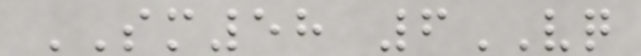SM58 6VQ
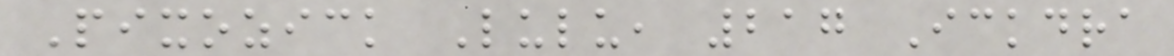Pixozick Lulu, 217 Ickdra
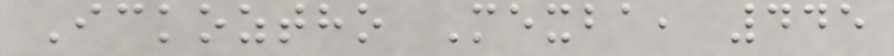Ickoztho Mexba, 445
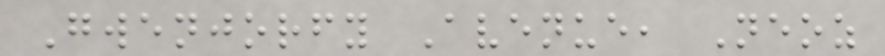Gwenjorfy Avenue, Neoz
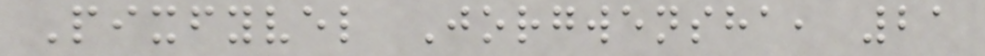Pixfyvel Jorgwensha, 21
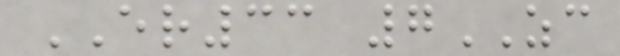ER33 7ZC
